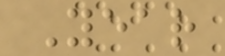Year
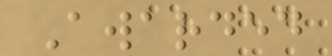Awarded
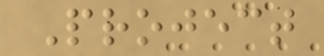Project
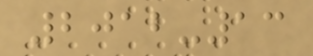2012-13
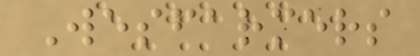Wesfarmers
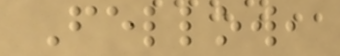Fellow,
